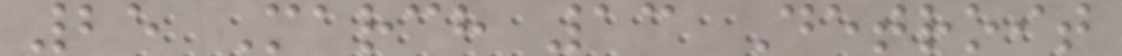25 March 13 Detroit
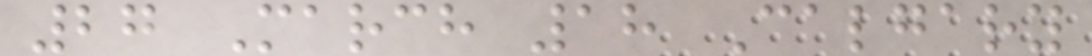27 March 18 Calgary
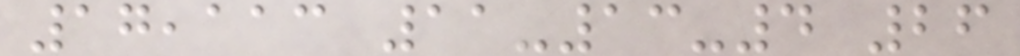17,113 11-13-4 26
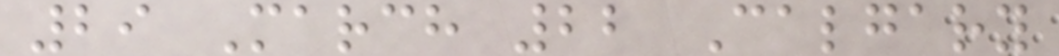29 March 22 Calgary
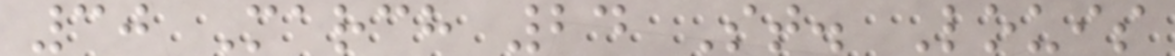30 March 24 St. Louis
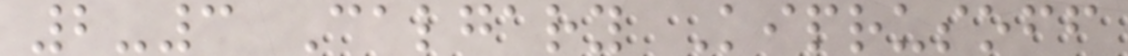2-3 Calgary Kiprusoff
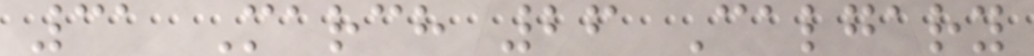31 March 26 Calgary
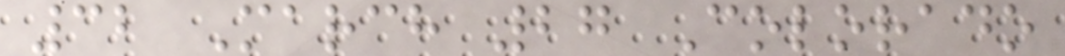32 March 27 Colorado
